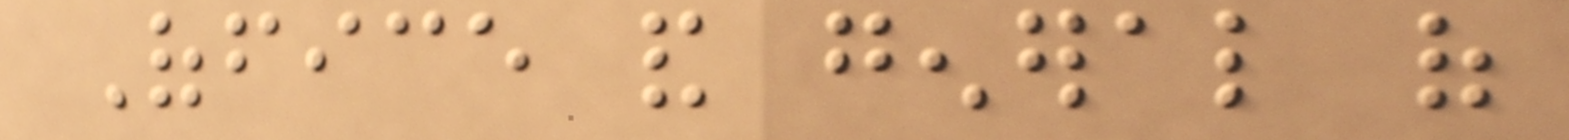Office and general of
